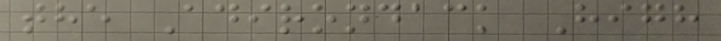the Adirondack High
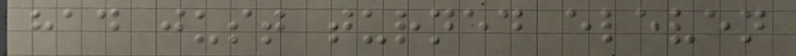had just turned eleven
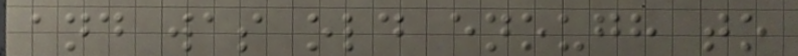and was old enough to
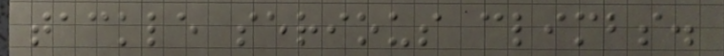tackle serious climbs.
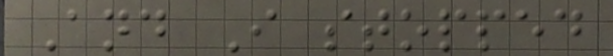And I stopped
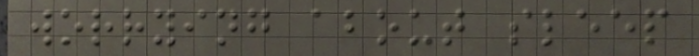worrying about sleep
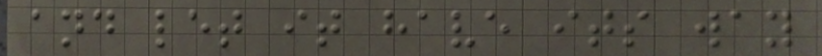and let it have its way
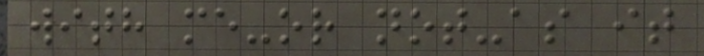with me-or not-as it
